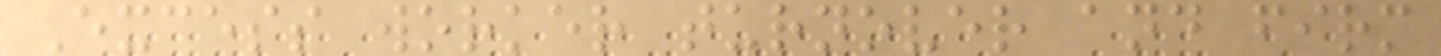Excess worker turnover and firm
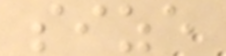size
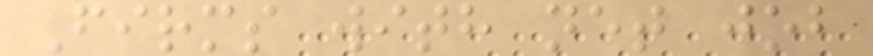Firms with net job
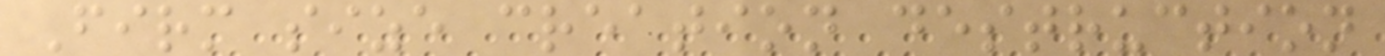Firm size creation destruction
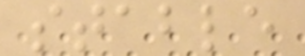stable
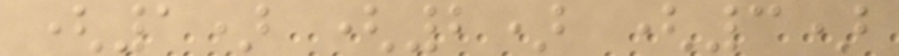(1) (2) (3)
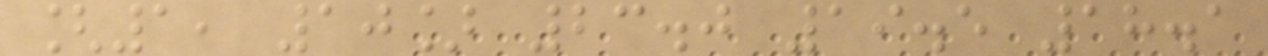[1, 10] 23.0 19.5 18.1
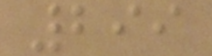299
